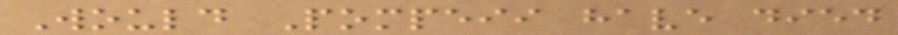Would Pompeii have died
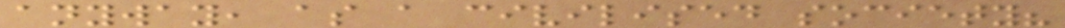anyway, as a civilised society?
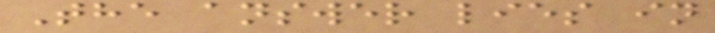The answer lies in
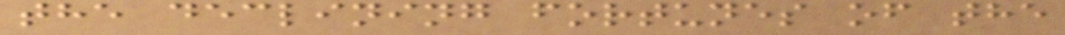the declining fortunes of the
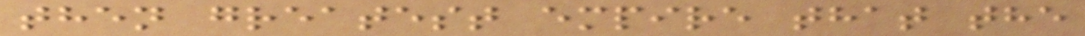then greatest empire that the
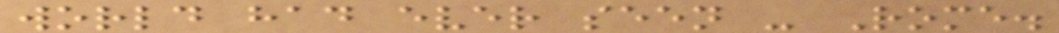world had ever seen - Rome.
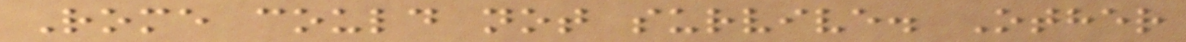Rome could not survive. Other
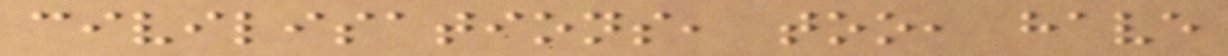civilisations, too, have
